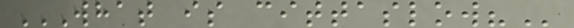WHAT IS CITTASLOW?
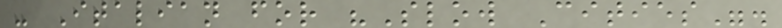- Italian for "Slow Cities".
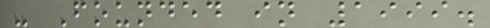- Founded in 1999.
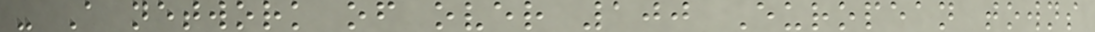- A network of over 100 European towns
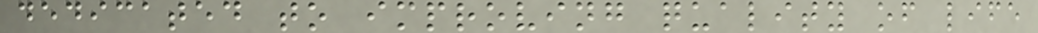dedicated to improving quality of life
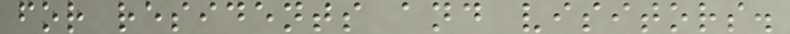for residents and visitors.
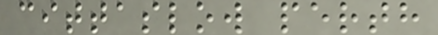cittaslow perth
